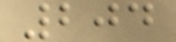204
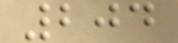204
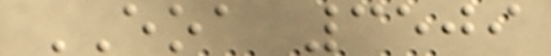EOA 3509
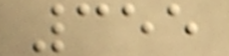355
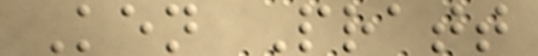Ken Pratt
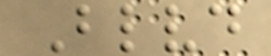Blvd
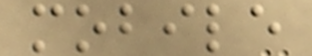mobile
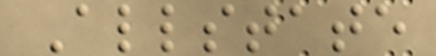Allstate
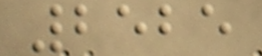2525
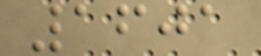1601
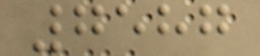7587
